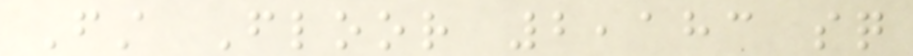First Floor 2,183 sq
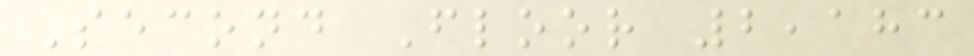Second Floor 2,183
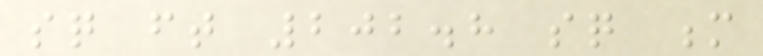sq ft 202.8 sq m
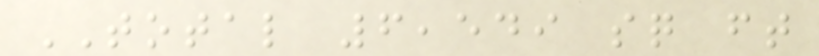TOTAL 6,549 sq ft
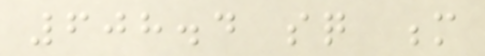608.4 sq m
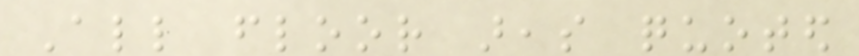All floor areas quoted
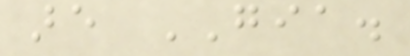are GIA.
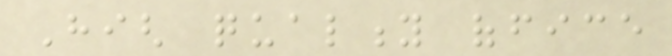High quality office
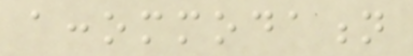accommodation
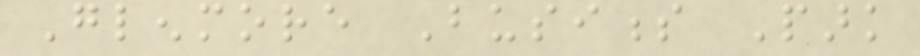Glenmore Business Park
